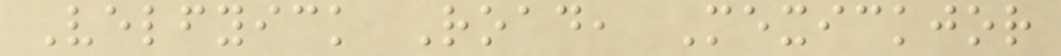Velfyick Road, Mexickjor
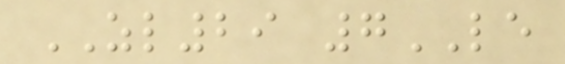ZL29 7LE
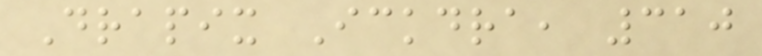Drapix Ickdra, 310
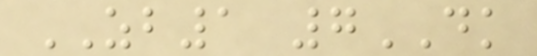ZB1 7DK
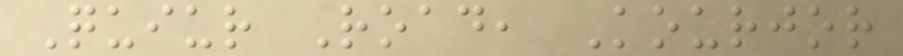Quiur Road, Kourjor
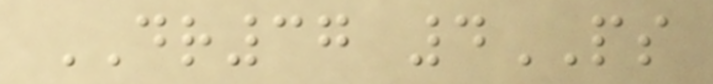DR37 4PS
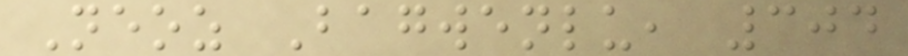Neoz Bagwenlu, 304
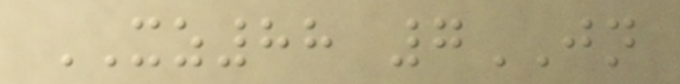XZ88 7JN
